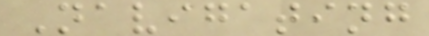Navigating
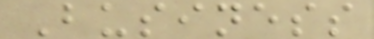Business
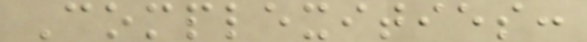Complexities:
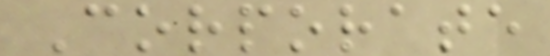Corporate
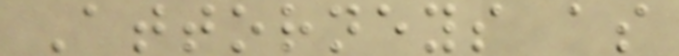Attorneys as
